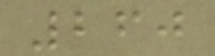260
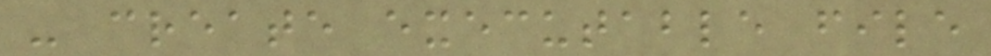- create executable file
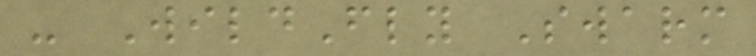- WildFly Swarm
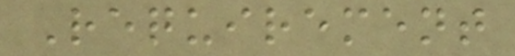Requirement
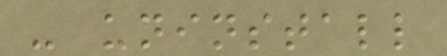- uninstall
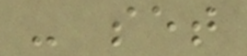- set
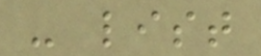- list
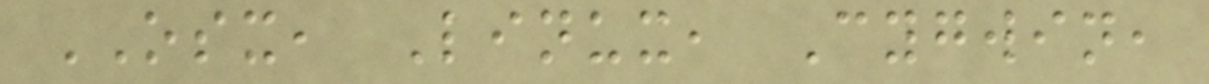OSX, Linux, Cygwin,
